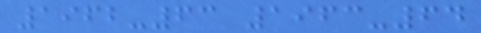1962-63 1963-64
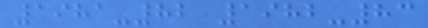1981-82 1982-83
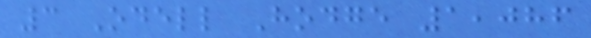3 Odell Hodge 1,086
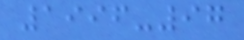1996-97
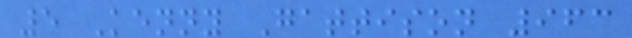5 Kenny Gattison 963
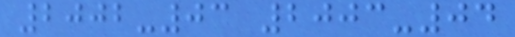2002-03 2003-04
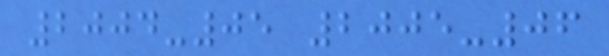2004-05 2005-06
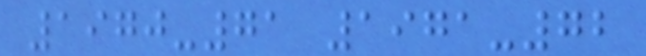1970-71 1971-72
